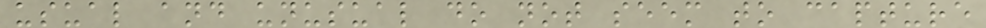usual and unusual do not seem to capture
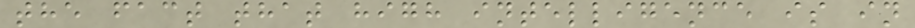the fact that high intelligence is in
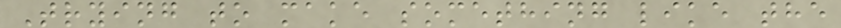Trying to make something like the
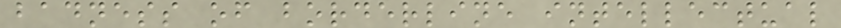badness of borderline intellectual
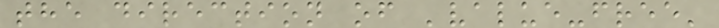the direction of 'value-free'
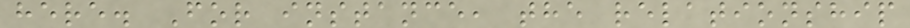here. For instance, the relationship
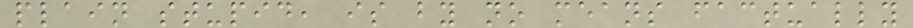plain stupid, is by no means factually
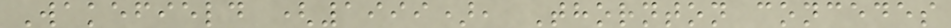Wakefield (1999), Thornton concedes
